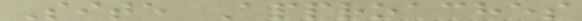Site Approaches
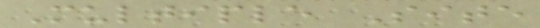Multiple Site
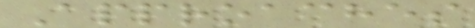Approaches
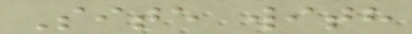Site with
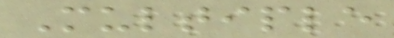Multiple
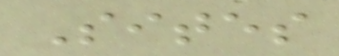Sites
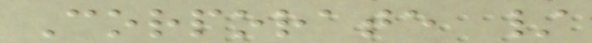Corporate /
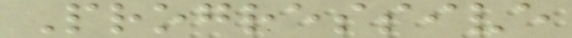Progressive
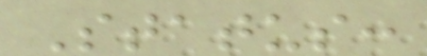Status:
